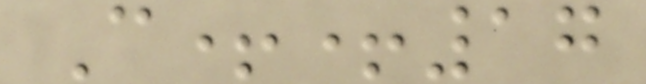C++17
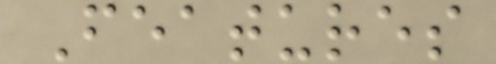Features
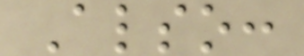Also:
